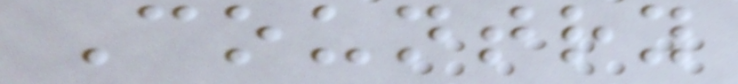Country
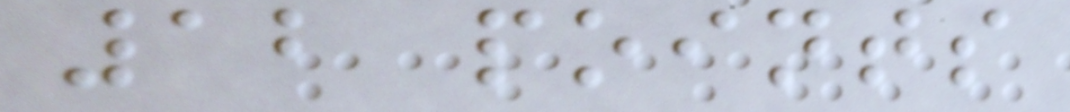12 points
